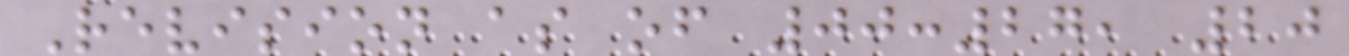Revision as of 00:27, 20
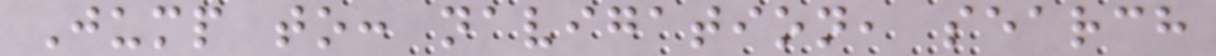Jump to: navigation, search
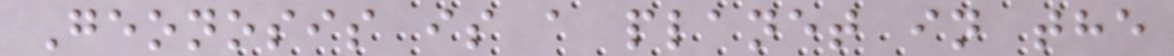Geonosis is a planet in the
